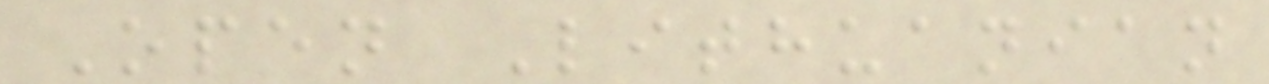Open Lithuanian
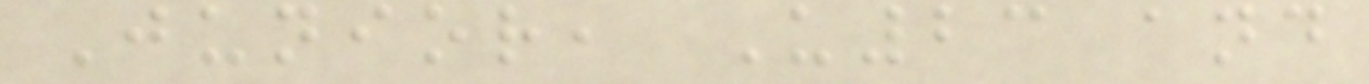Junior, U23 and
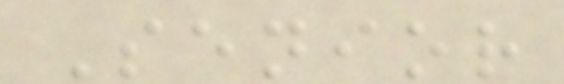Senior
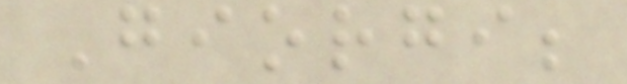Giorgi;
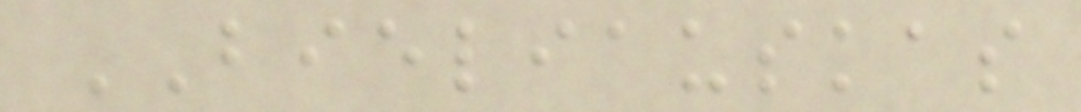BIELIAUSKAS
